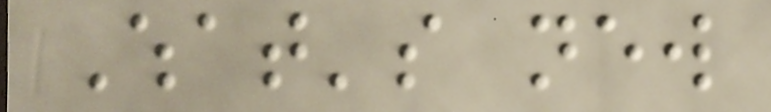What's new
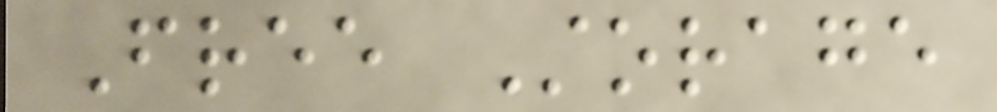Free Storage
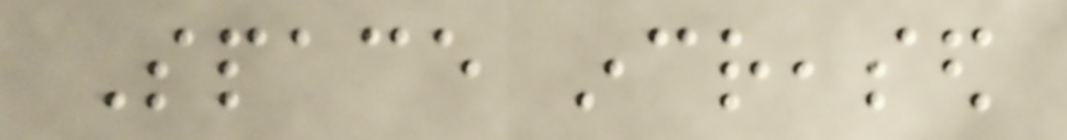Space increased
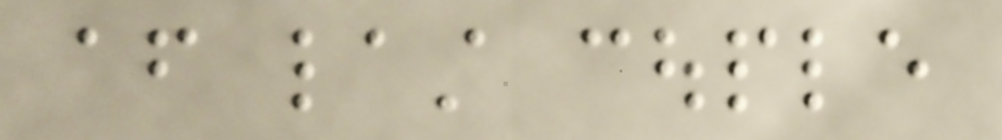after last couple
